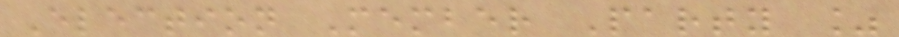Election Member Party %
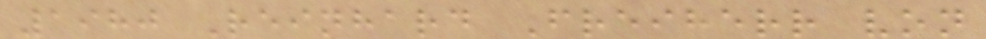1980 Reinhard Freiherr von
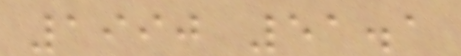1990 51.1
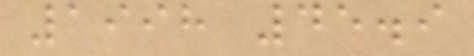1998 45.9
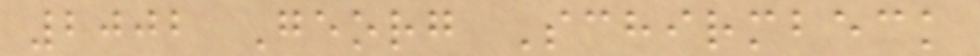2002 Georg Schirmbeck
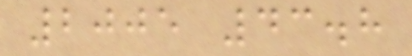2005 43.8
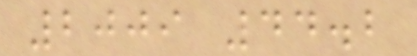2009 44.2
